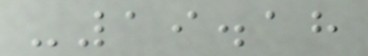-19.18
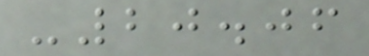-20.06
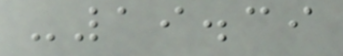-19.39
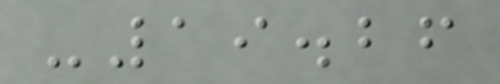-19.26
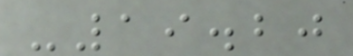-19.20
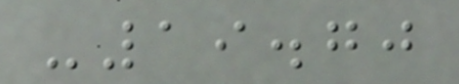-19.70
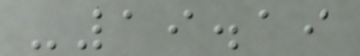-19.19
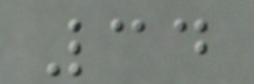34
